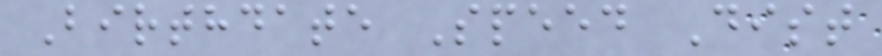Birthdate Speed Dist
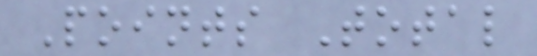Points Total
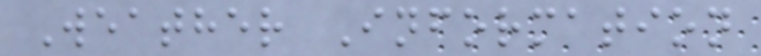Weather Information
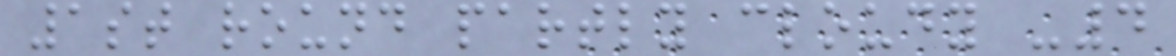1st round partly cloudy -4
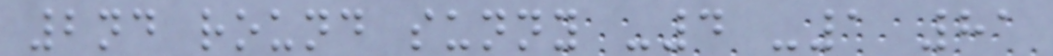2nd round sunny -4 -1 81
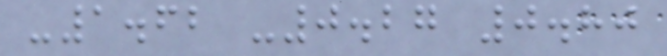-1.62 -0.27 0.80
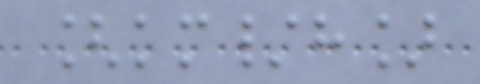[km/h]
